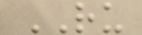RU
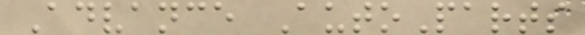Advance AutoParts
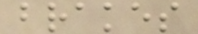brakes
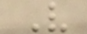V
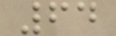64
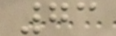73
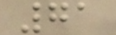71
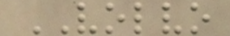VOLVO
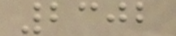2302
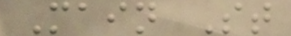Main St
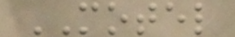MOTEL
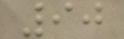90
